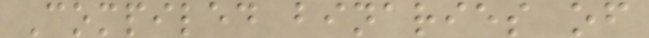Compiled binaries of
